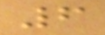6
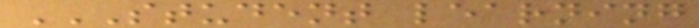STUDENT LEARNING
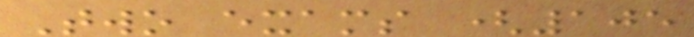Two exams (105
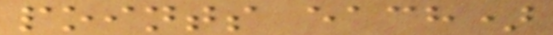points each)
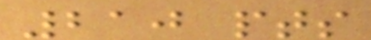210 pts
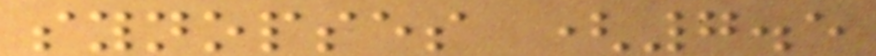synopses (7.5
